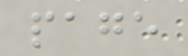page
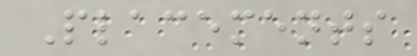Placements
